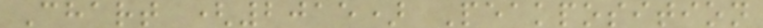Chart (2015) Peakposition
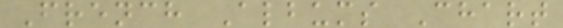French Albums Chart
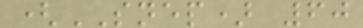(SNEP) 60
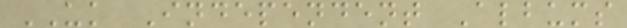UK Independent Albums
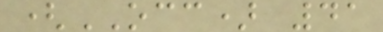(OCC) 41
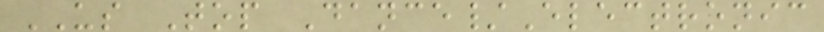US Top Dance/Electronic
